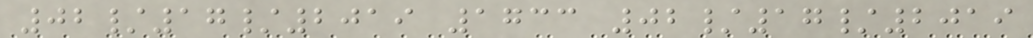02/17/2019 1733 02/17/2019
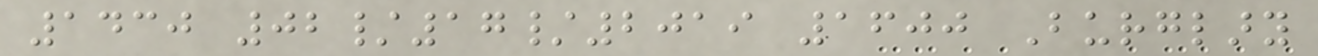1430 02/17/2019 1600 Burglary
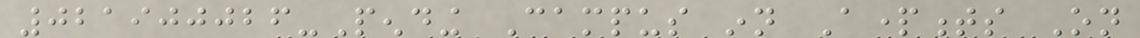021900026-Pending Campus inn Apartments On
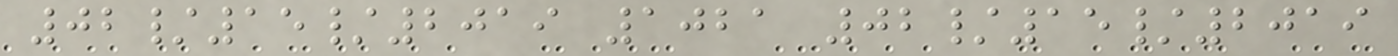02/15/2019 1021 02/15/2019
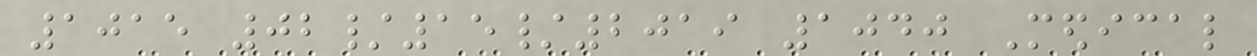1015 02/15/2019 1040 Medical
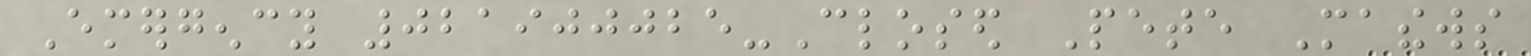Emergency 021900025-Closed Pete Mathews
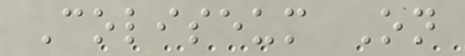Coliseum On
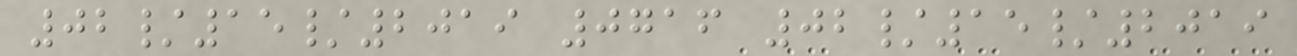02/15/2019 0716 02/15/2019
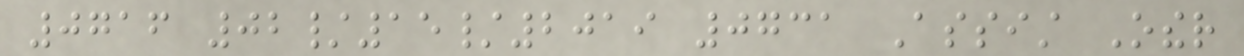0716 02/15/2019 0731 Assist Other
